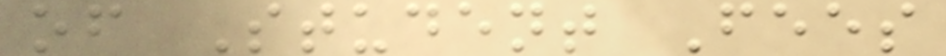of Student Fees
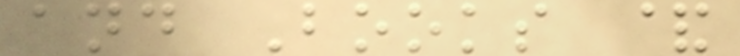and Books &
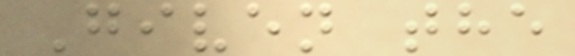Given the
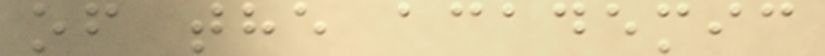of the academic
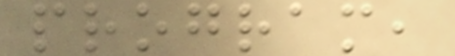program,
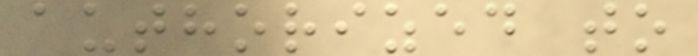authorized to
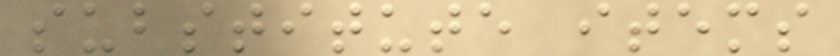substitute items
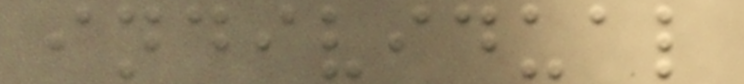individual
